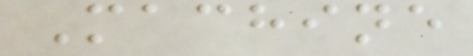Machine
